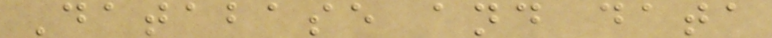Database and data
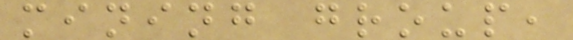mining group,
